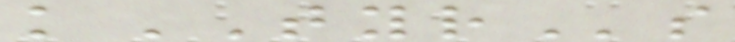kTYRs
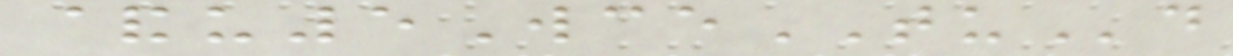&u5WceTUd
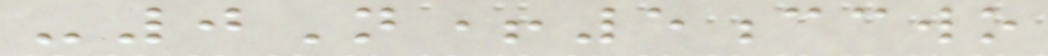-0N+5ccwo
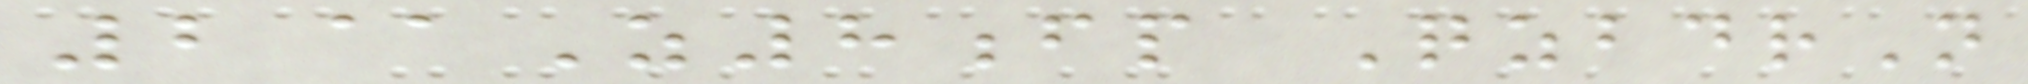2@Z8fp QzbdrN
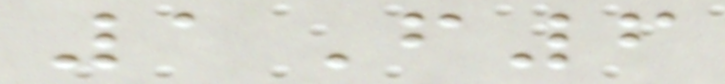1F6
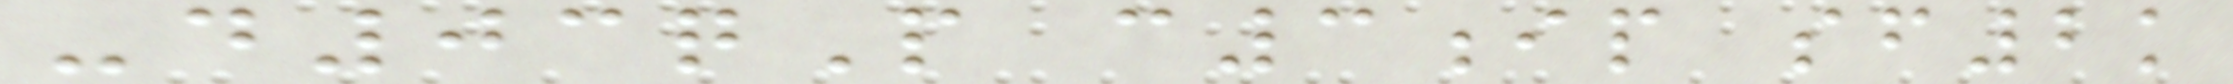-d03qP c3ip sf2k
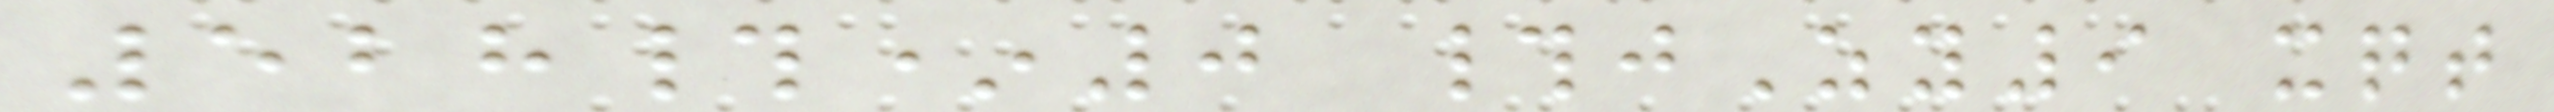528#*0 #jZy9 xqt
